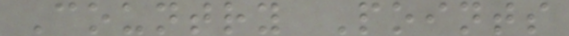Country Points
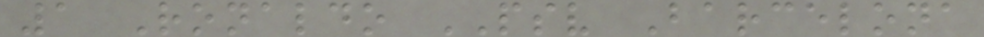1 Ronaldo PSV Barcelona
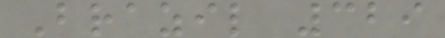Brazil 329
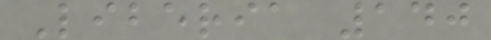Liberia 140
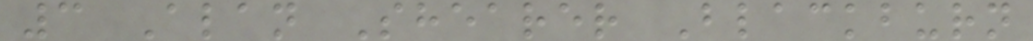3 Alan Shearer Blackburn
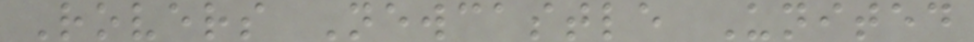Rovers Newcastle United
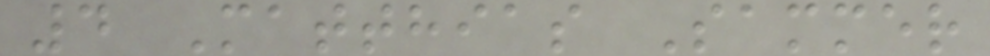4 Matthias Sammer
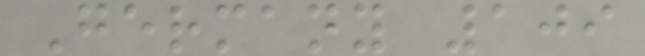Germany 109
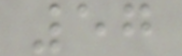57
